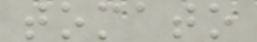tomato
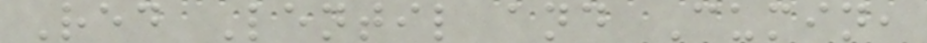Red Lentil and Cumin,
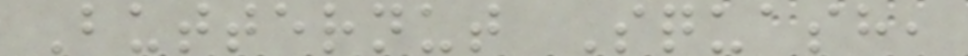Butternut Squash,
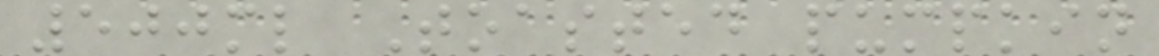500ml Toasted pumpkin
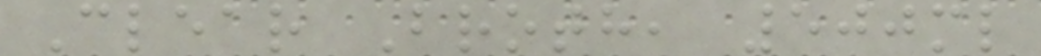Clear Broth, 500ml
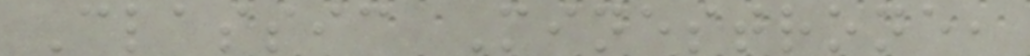Classic Minestrone,
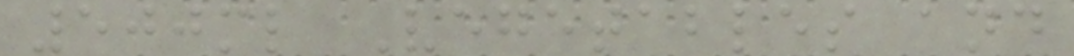500ml Vegetables and
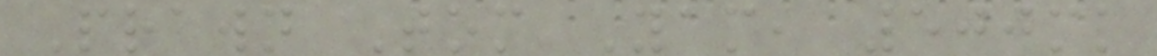Prawn Tom Yam, 500ml
